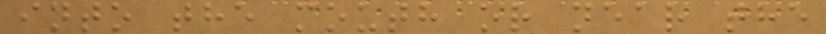into the mouth or near the
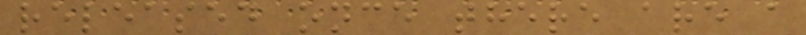released once there are a
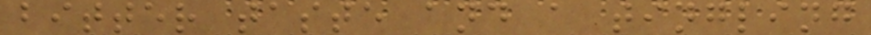bitter taste and a tingling
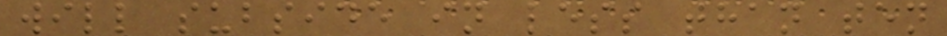will subside in less than ten
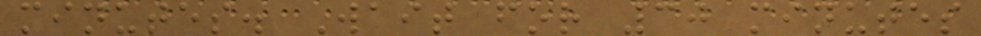minutes. Wait for 30 minutes
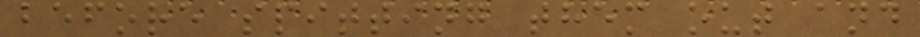before spitting them out and
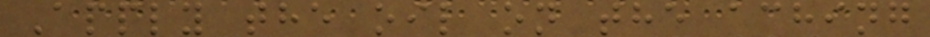Apply the oil on the aching
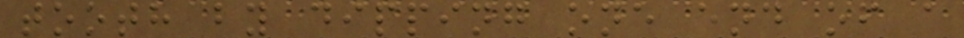tooth by dipping one end of a
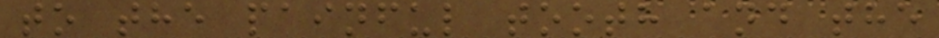to the painful tooth and the
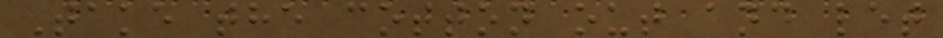Take the cotton out and let
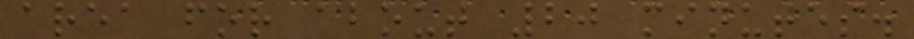area for about 20 minutes.
